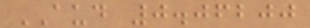AUD 0.06200
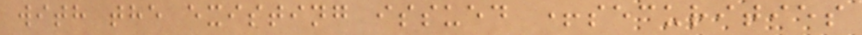with the existing issued +securities
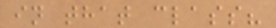in that class?
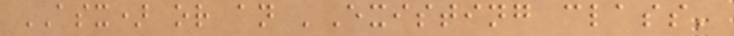ASX) or an 'Existing class'
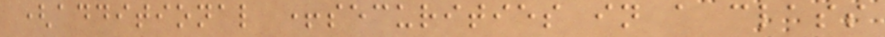(additional +securities in a class
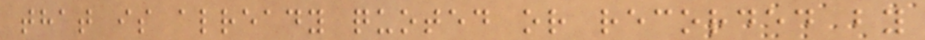that is already quoted or recorded by
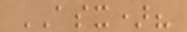ASX)?
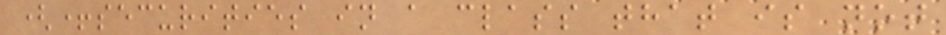(+securities in a class that is not
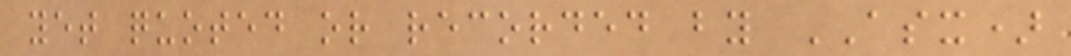yet quoted or recorded by ASX)
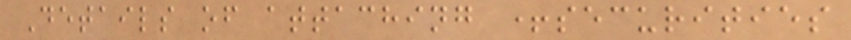Details of attaching +securities
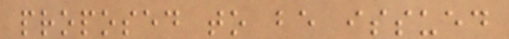proposed to be issued
